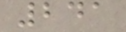241
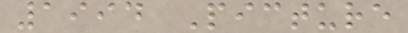1994 Picture
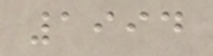1994
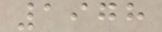1978
